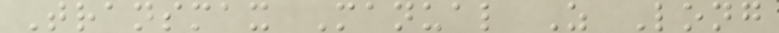Transmax Manual Z Long
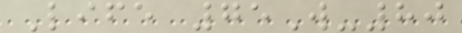Life 75W-80
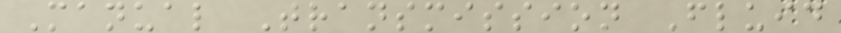Manual Transmission Fluid
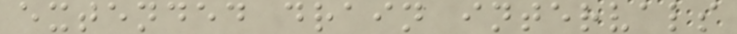extended drain intervals
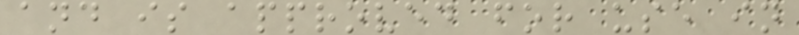and is approved for use in
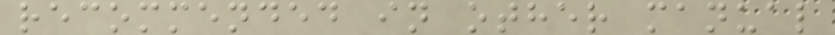recommended in other manual
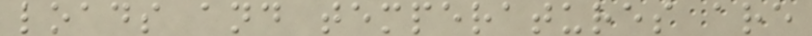loads and temperatures are
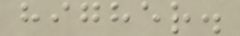higher.
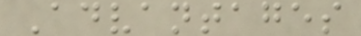Advantages
